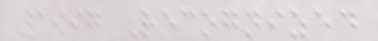1997 Recognized
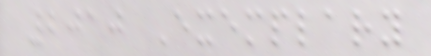2010 Exemplary
